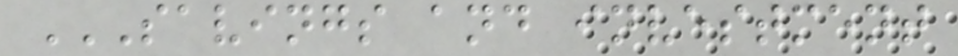SAVINGS AND INVESTMENT
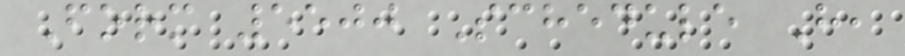Form 5500 Schedule H,
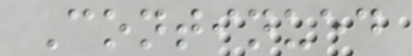Continued
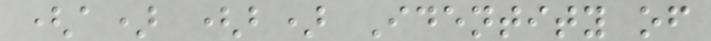(a) (b) Identity of
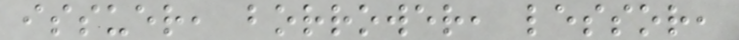issuer, borrower, lessor,
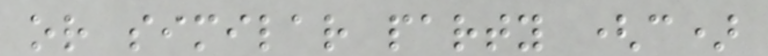or similar party (c)
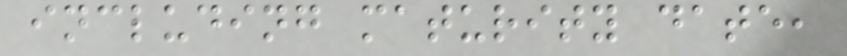including maturity date,
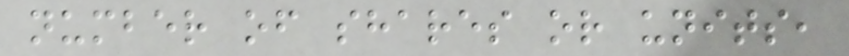number of shares or units,
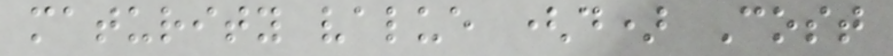maturity value (d) Cost
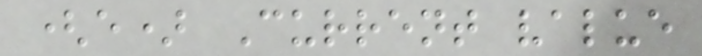(e) Current value
